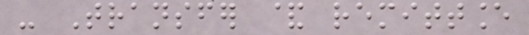- Transfer & remittance
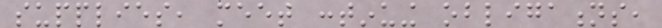supplies, meet continuing obligations,
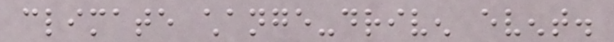climate change-driven event.
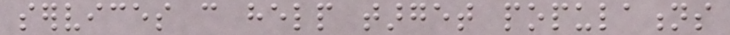services can help target populations
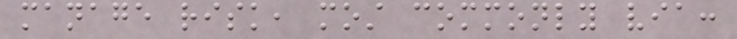manage risk, most commonly via:
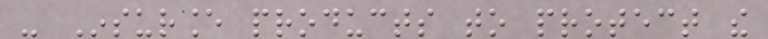- Insurance products to protect the
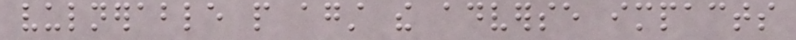vulnerable people against the adverse impacts
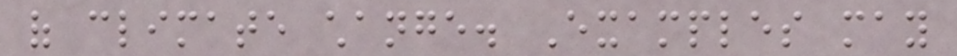of climate change. Examples may
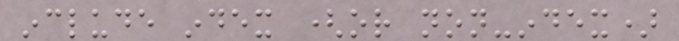include index (or non-index)
